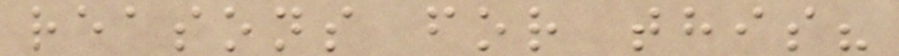reasons for this?
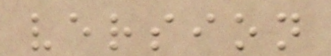version
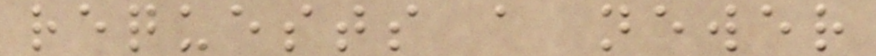requests a newer
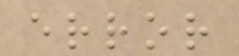error
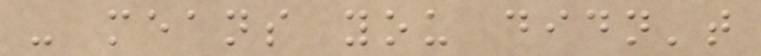- means you didn't
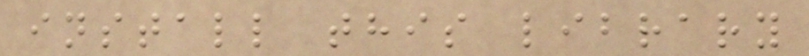install this library
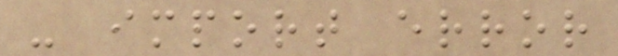- import error
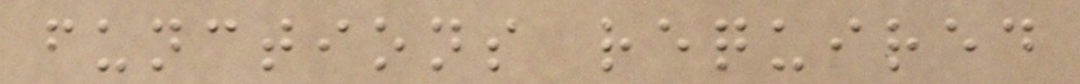functions required
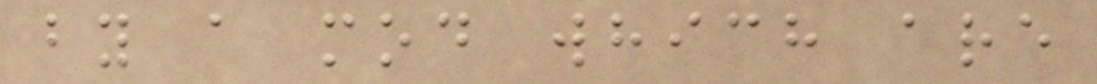by a mod which are
